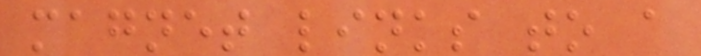magnet links to a
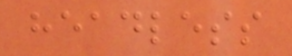headless
